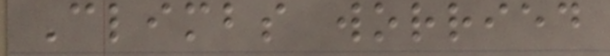Climbs worried
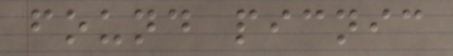found picnic
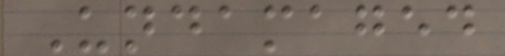Undamaged
